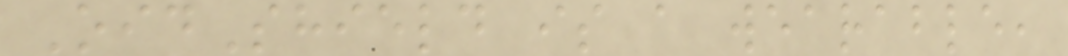OidShield is a wearable,
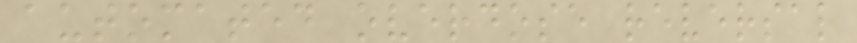automated overdose reversal
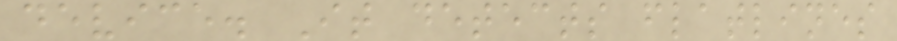device. It detects flatlines
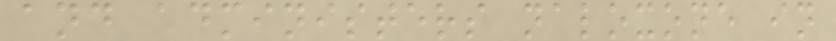and administers naloxone in
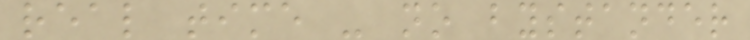real time - no bystander
